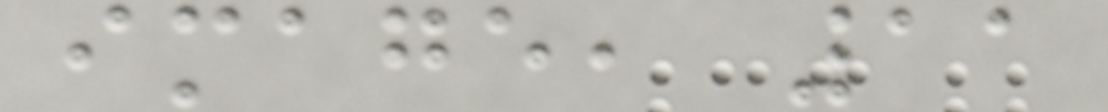image, 11
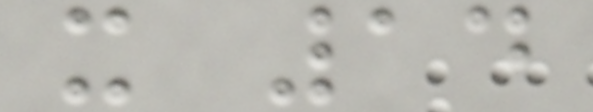x 14
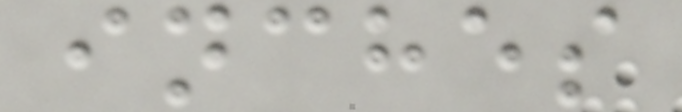inches
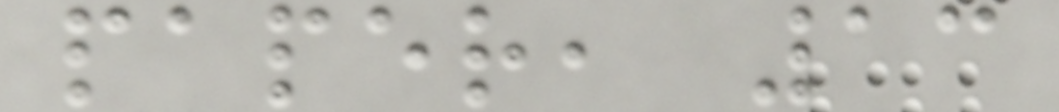paper, 13
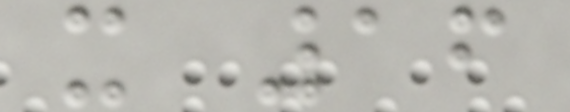x 16
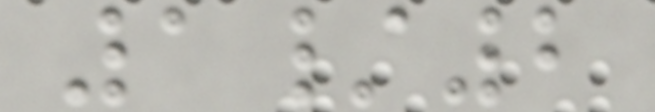1/2
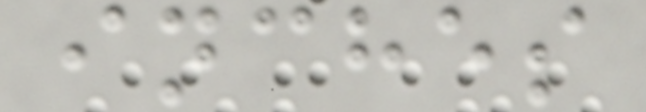inches
